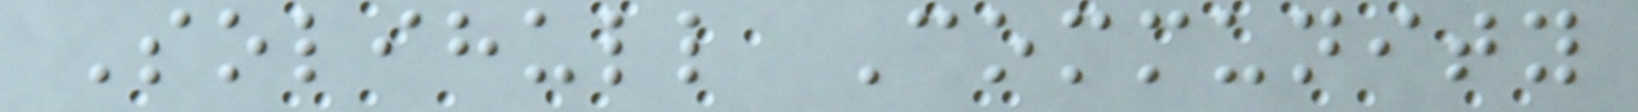Solihull Community
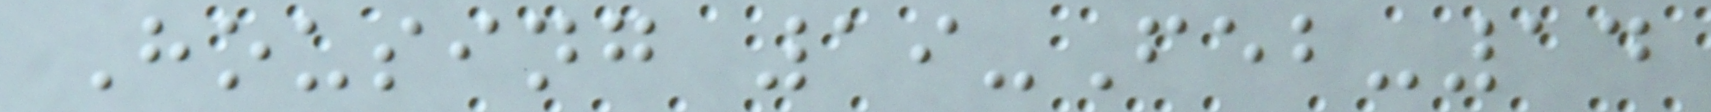Housing 19-Feb-14
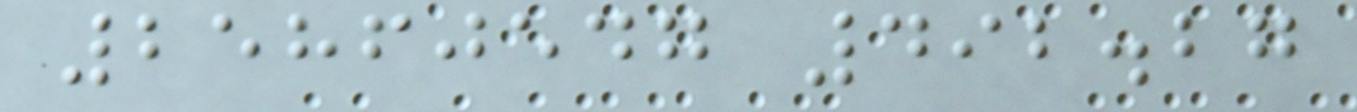25860547 492.27
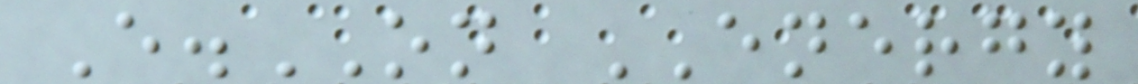E.ON ENERGY
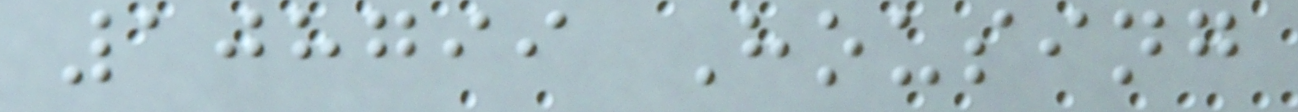108799 Housing
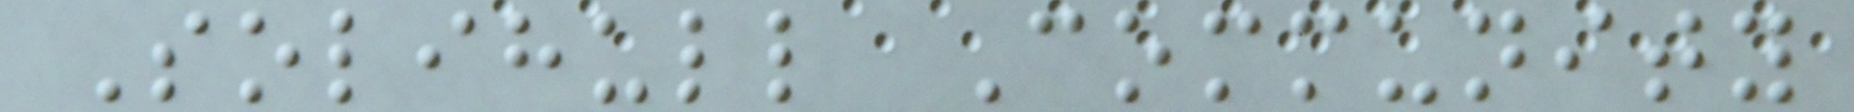Solihull Community
